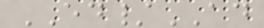ED/AD
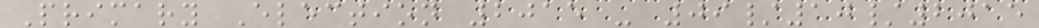Primary Election 2015 - 09/10/2015
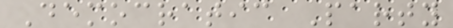Democratic Party
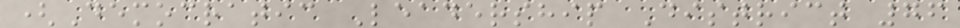(Democratic Leadership District 76
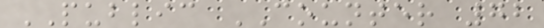PUBLIC COUNTER 72
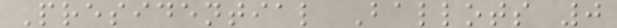Presidential Ballots 0
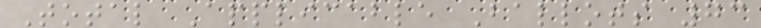Total Applicable Ballots 73
